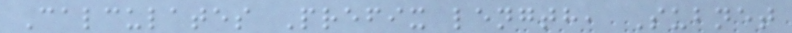Calculates Prefix length, Subnet
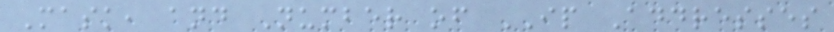Mask, and Number of IP Addresses
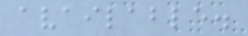available.
